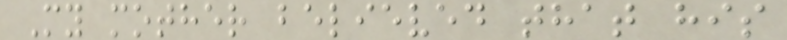My mother believed that his
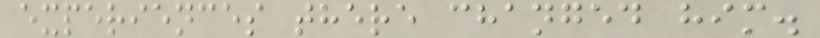experiences there changed him.
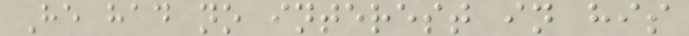He had no interest in his
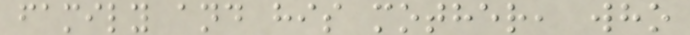family and his mother, who
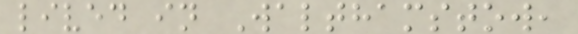lived in Walthamstow,
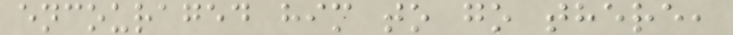encouraged him to go there,
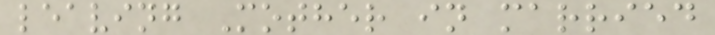leaving Mother in married
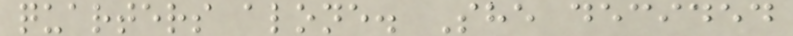quarters alone. She decided
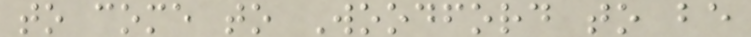to come to Woodford to be
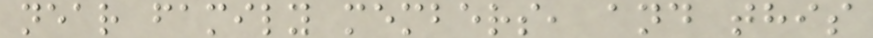near family members, and this
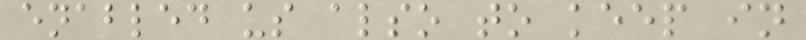enabled us also to keep in
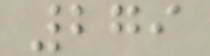279
